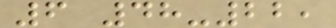6 48-22,
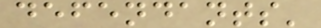defendants'
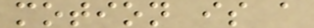motion is a
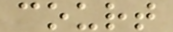court
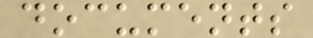documents
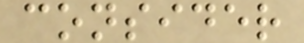consider
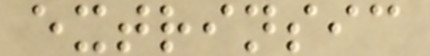extrinsic
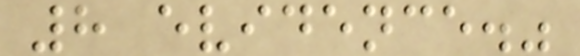8 evidence."
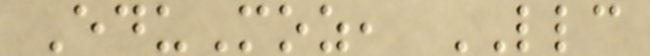EduMoz, LLC
